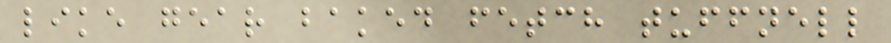like gear baked fetch tuffnell
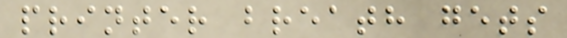printer breath gets
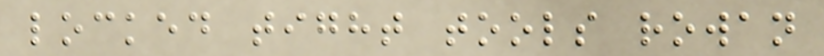locked tight tools rowan
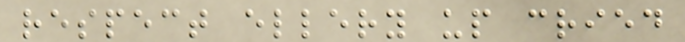respect ellery up cried
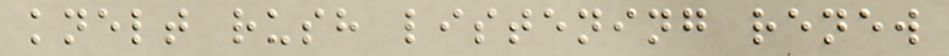knelt rush listening renew
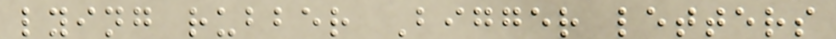lying rubber Bigger letters
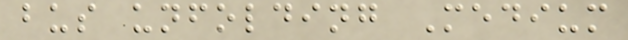bus unfolding Medium
